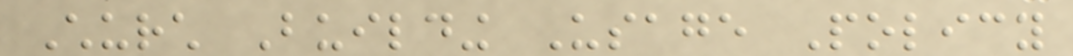Church Building Usage Policy
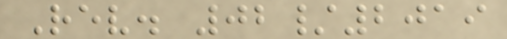Rev. 02/2019
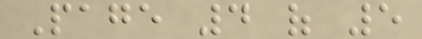Page 4 of 5
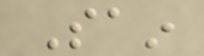Sain
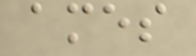ames
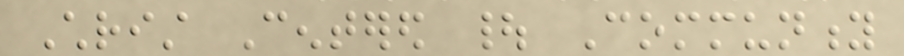Christ Centered | Community
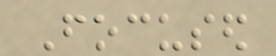Focused
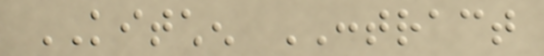KITCHEN CONTRACT
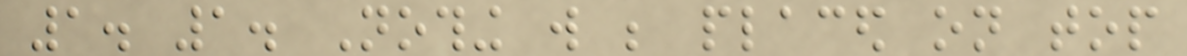1. 1. Nothing will be placed on top
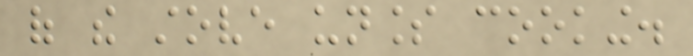of the stove unless cooking.
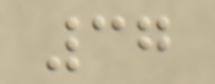37
